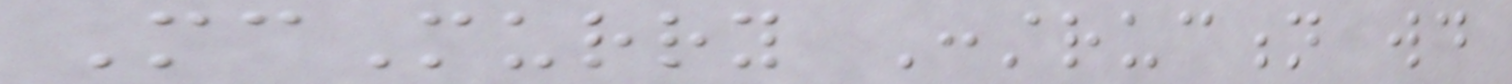McMurry Construction would
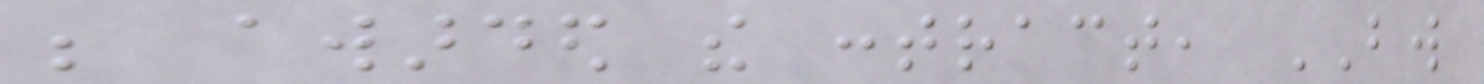be awarded the contract, BW
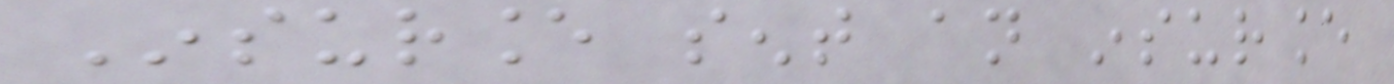Insurance sent an insurance
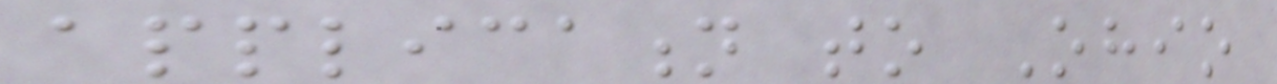application to Ohio
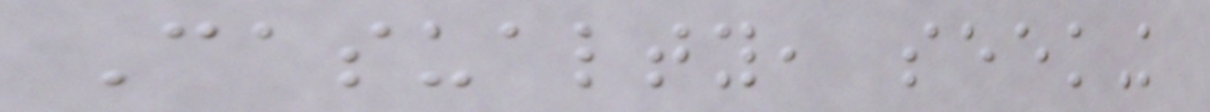Casualty, seeking
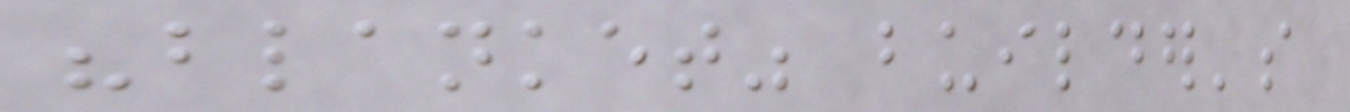"blanket" builder's
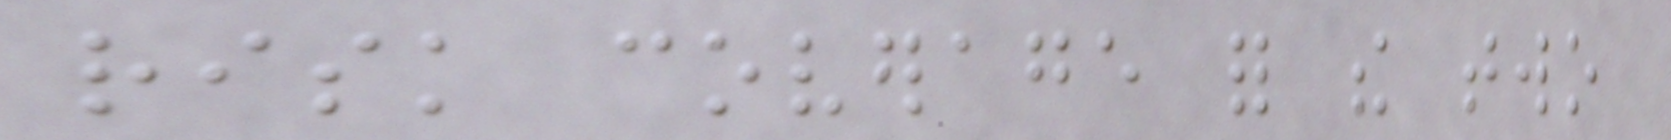risk coverage for the two
